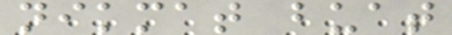nikmat buat
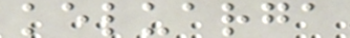keluarga
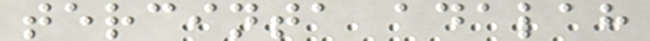tercinta adalah
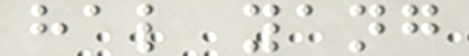hal yang
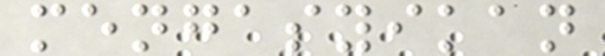mengasyikan
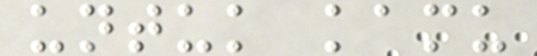untuk kamu
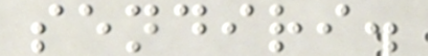sendiri.
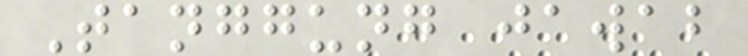Tanggung jawab
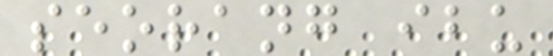seorang ibu
